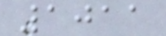1011
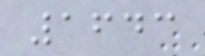1643
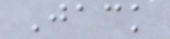Jack
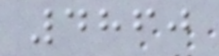4860
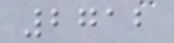2712
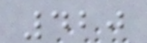420
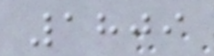1809
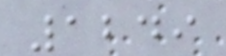1249
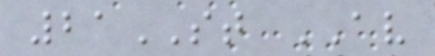21ST AV
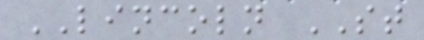LINCOLN ST
